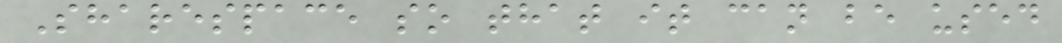Sharespace so that it can be used
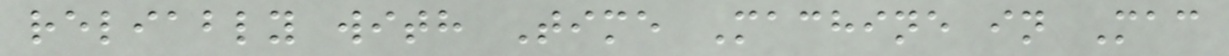reliably with Time Machine in Mac
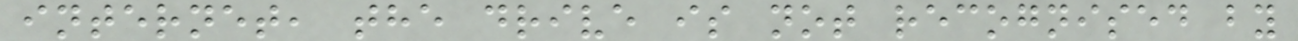internet, the drive is not recognised by
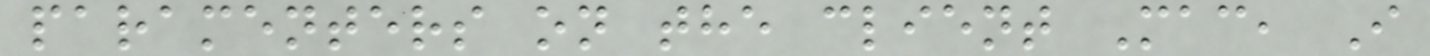paramenters on the client Mac, I
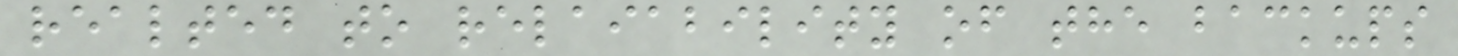realted to relaiability of the backups
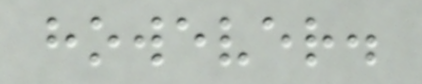however.
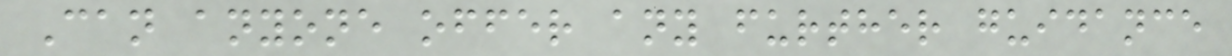Can anyone offer any further guidance
